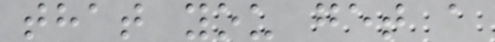that you get a
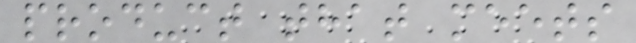product that meets
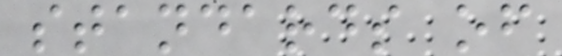standards of
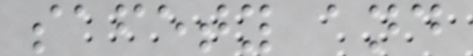safety and
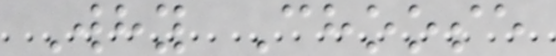Why Choose
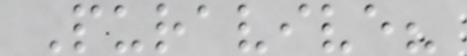Puravive?
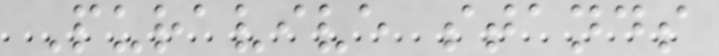Puravive stands
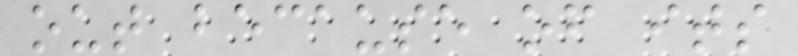out because of its
